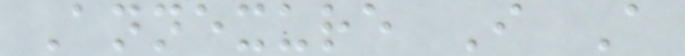Annexure I A
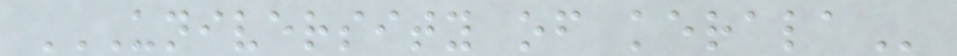UNIVERSITY OF KERALA
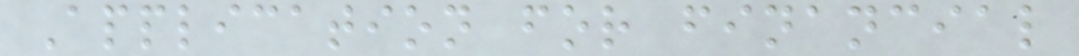Application for financial
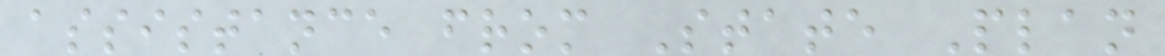assistance from State Plan
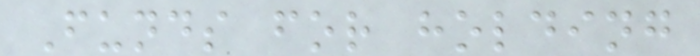Funds for holding
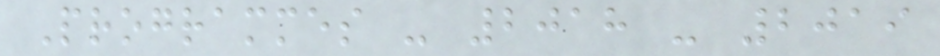Programmes - 2018 - 2019
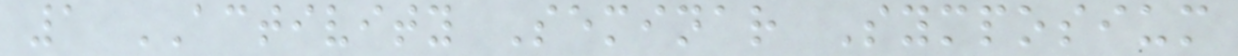1 ACTIVITY Seminar Symposium
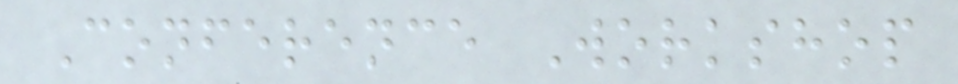Conference Workshop
